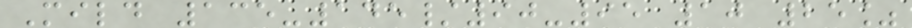Mild 135-145/90-95 10 25%
